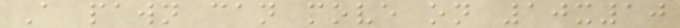A pawn can move on 10x10
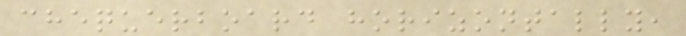chequerboard horizontally,
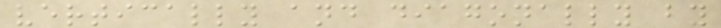vertically and diagonally by
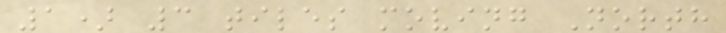1) 3 tiles moving North
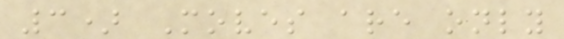3) Moves are only
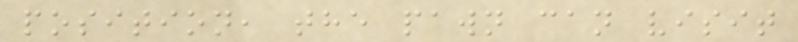position, the pawn can visit
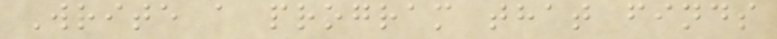Write a program that finds
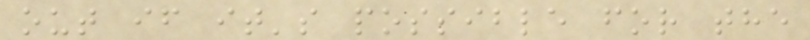out if it's possible for the
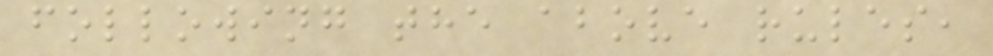following the above rules,
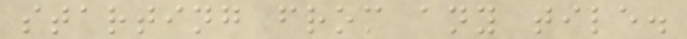starting from any tile.
